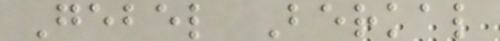Gebel Berkal
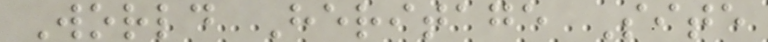World Heritage Site
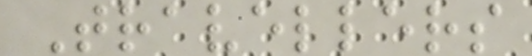Travellers
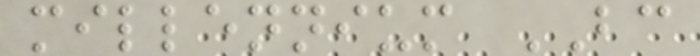millennium BC
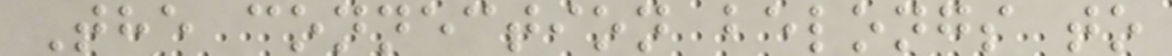The connection belongs to
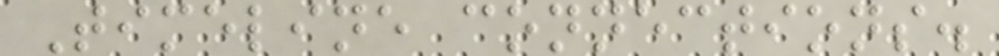Timeline connections.
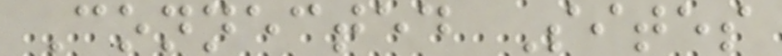Connected Sites
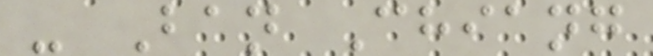- Ban Chiang
